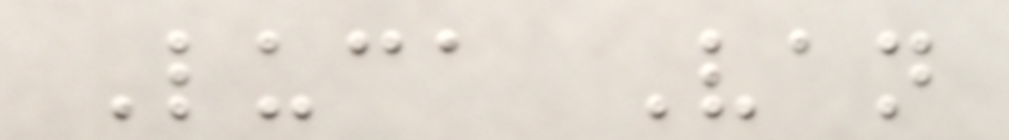Luca Van
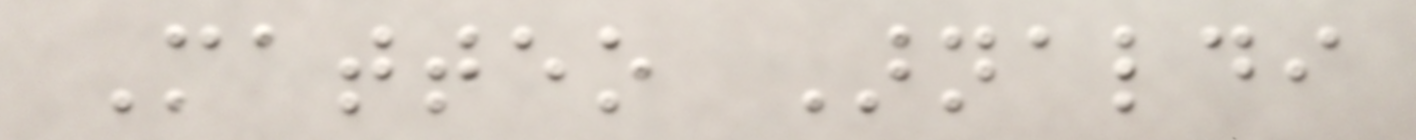Matteo Arnaldi
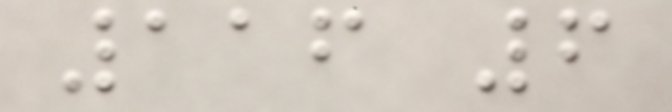116 6
